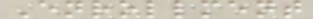Enrollment
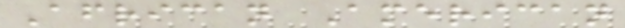African American
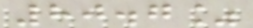80.7%
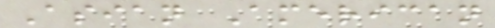Asian American
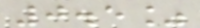0.5%
